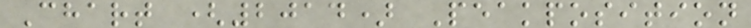Chart (2014) Peakposition
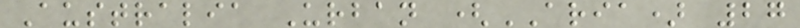Australia Urban (ARIA) 27
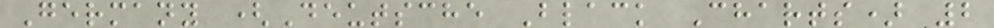Germany (Deutsche Black Charts) 2
